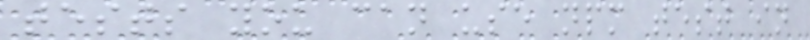tests you can use npm test in
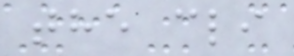the cli
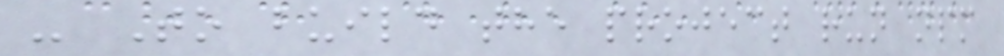- To build the project run npm
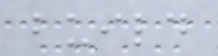build
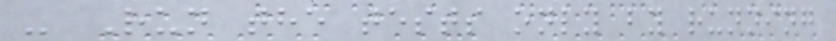- Run the tests only by running
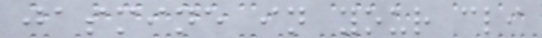jasmine in your cli
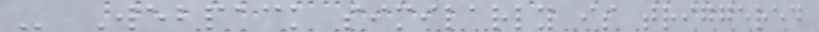- Webpack similarly is triggered
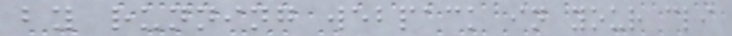by running webpack in your cli
